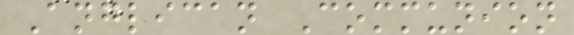Anglican Communion
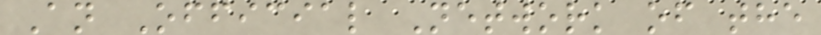An Official Network of the
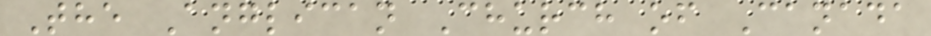The Anglican Church of Canada
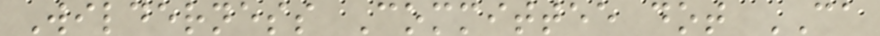Wilderness Committee dot CA
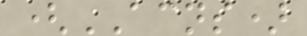(ACNS)
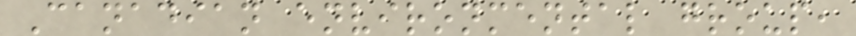Canadian environmental group,
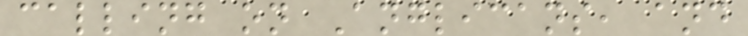calling on Anglicans, and
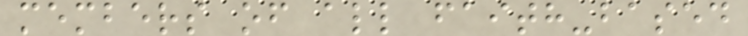members of all faith-based
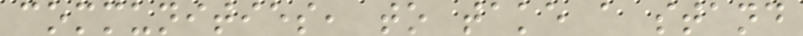communities, to take a stand
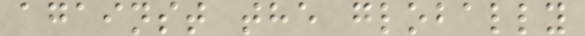against the globally
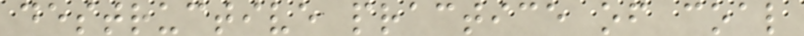destructive practice of coal
